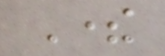There
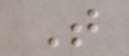That
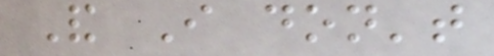And I don't
